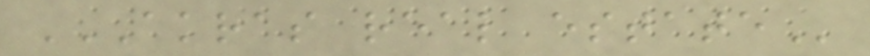AKRAS REAL ESTATE
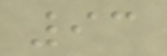93
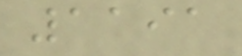1191
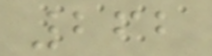262
